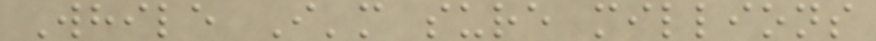While I'm sure millions
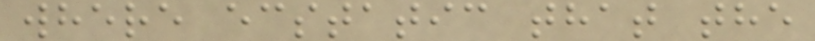where ecstatic that the
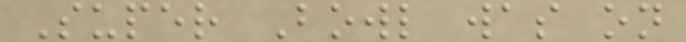Super Bowl was on
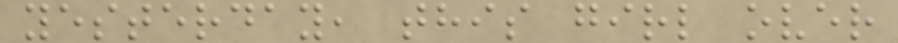yesterday, this girl over
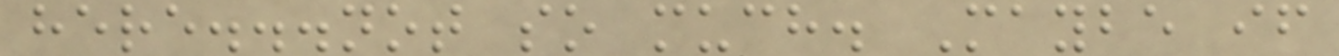here...not so much. Maybe if
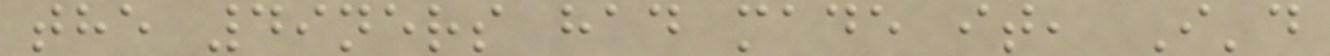the 49ners had made it, I'd
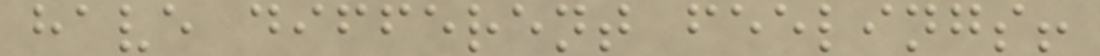have different feelings!
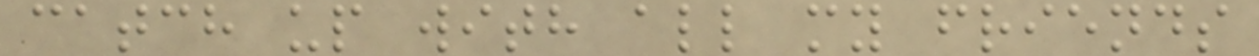catch up with all my friends
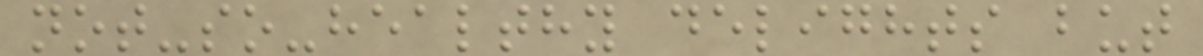not-so-healthy delights but
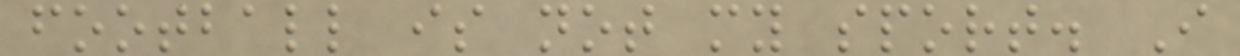football is not my sport. I
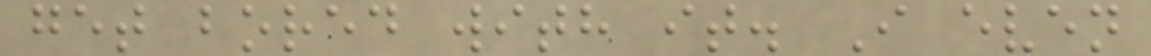get bored with it. I even
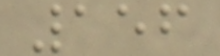156
